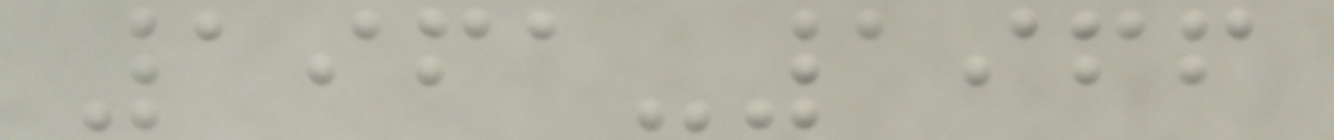1961-1966
